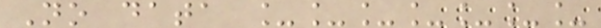No data _______
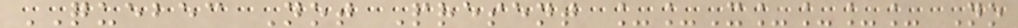QUEBEC Not Present __X____ No
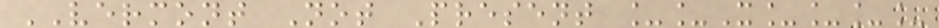VERMONT Not Present __X____
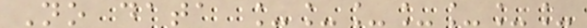No data _______
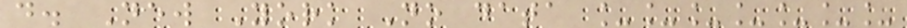d. New York No data _______
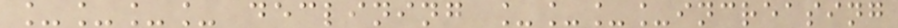____ declining ____increasing
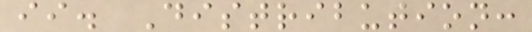ii. Distribution:
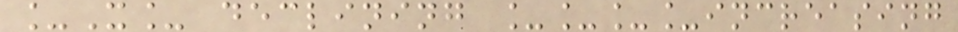_X_ declining ____increasing
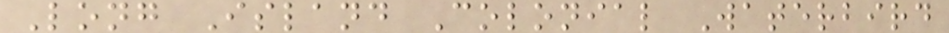Long Island Colonial Waterbird
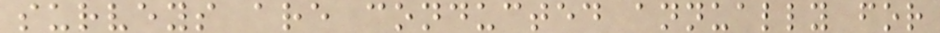surveys are conducted annually for
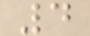4
